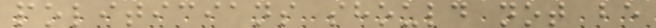politicians should not be
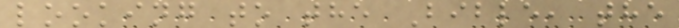looking to the Bible, the
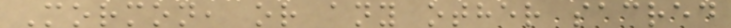Mormon, or any other sacred
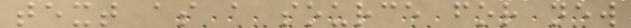text as a source for new
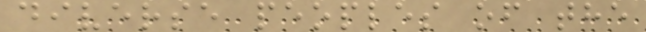diverse peoples of the
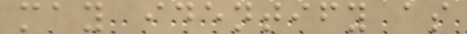may identify as
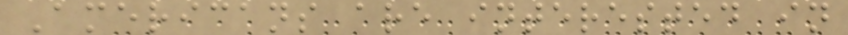Americans are interested in
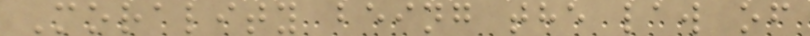Morality being the law of
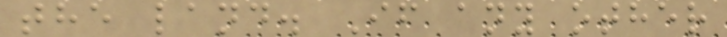the land. If any other
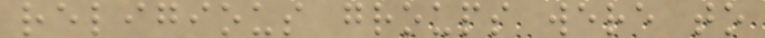religious groups were to
